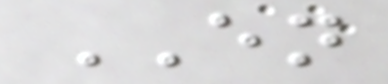EN
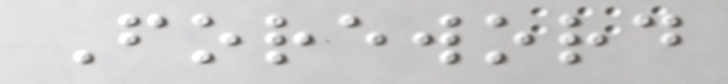Foreword
